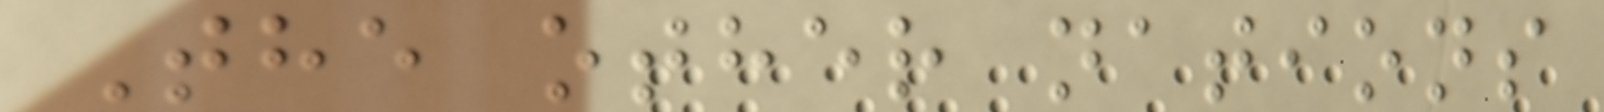The other nations
